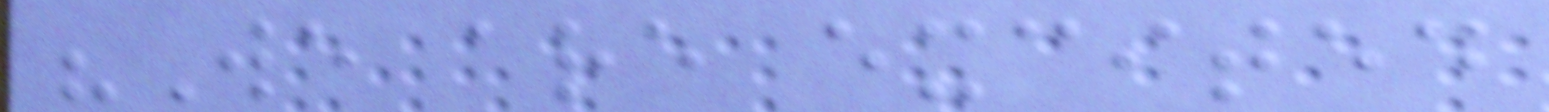"We are excited
